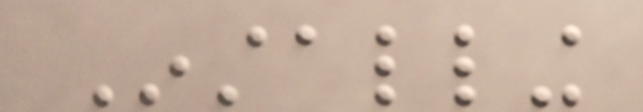Installing
